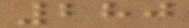280
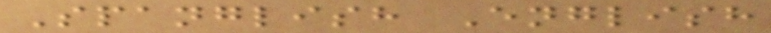Spanglish English
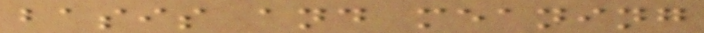basis and meaning
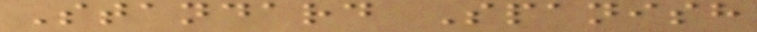Standard Spanish
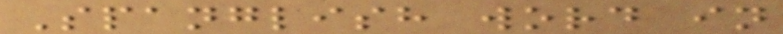Spanglish word in
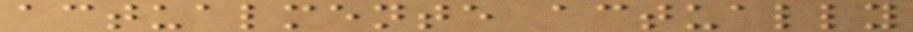actualmente actually
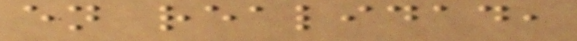en realidad,
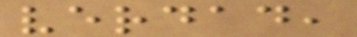verdad,
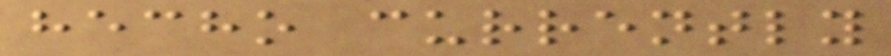hecho currently
